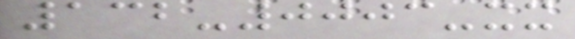132-0003-xx
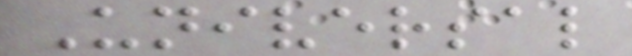Universal
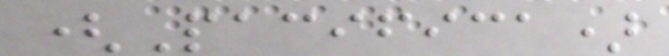(Pacifica)
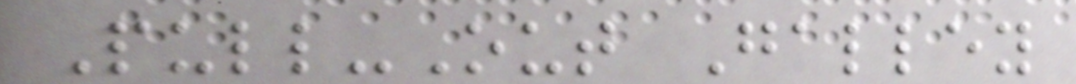Pull-Out Galley
